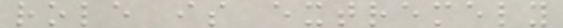role is extremely
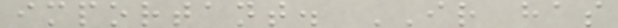important. IR has
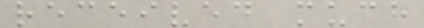received much
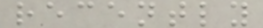recently
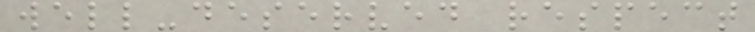well-deserved respect
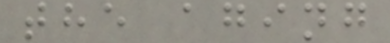the aging
